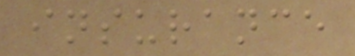insurance
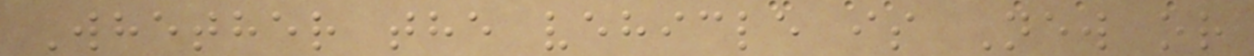Whether the vehicle is New or
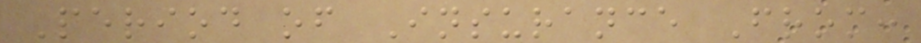Period of Insurance From:
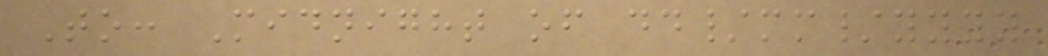To: Midnight of dd/mm/yyyy
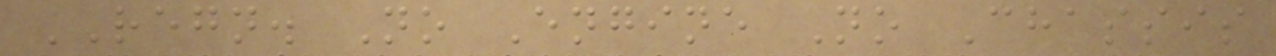REGN. No Engine No Chassis
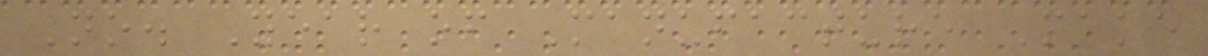No. Year of Manufacture Make
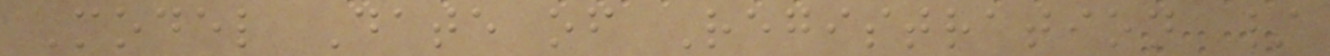Model Date of Registration /
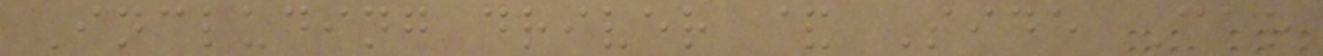Including driver & Side Car
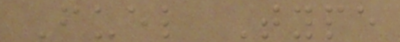Fuel Type
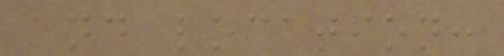and location:
